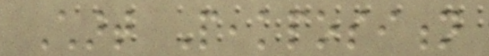Chart Peakposition
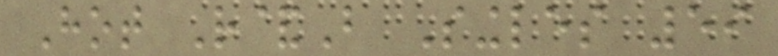Hot R&B Singles 59
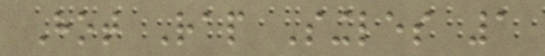Hot Rap Singles 1
